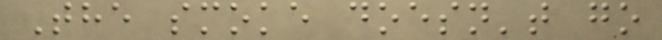The smoke doesn't go
